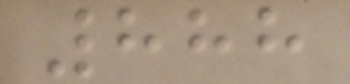888
